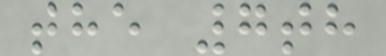the 7th
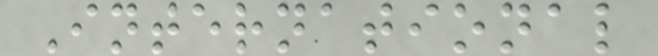International
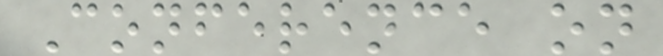Conference on
